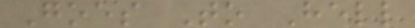Goes To Hell
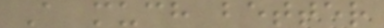A much better
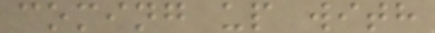coming up with
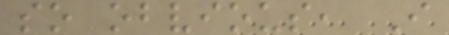so obvious, I
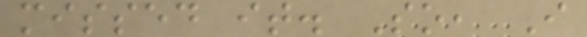missed it. So, I
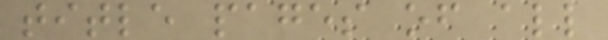title pages of all
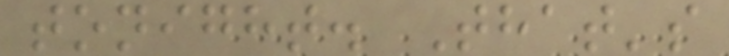tonight. That's
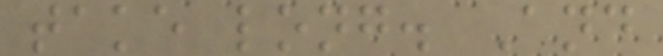take long. And
